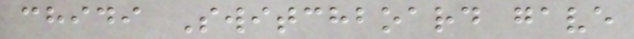chidi Switchboard gave
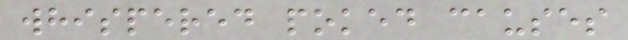whispered poked causes
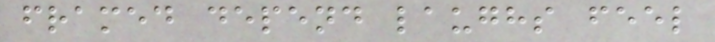framed depend laughs feel
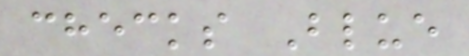checks Blue
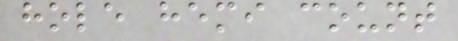hole hemi count
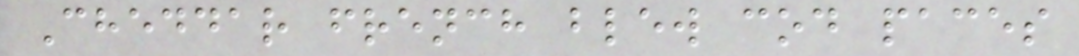Cheddar french blew cod paces
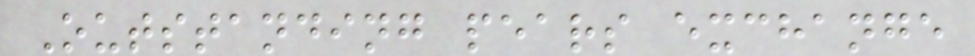Outstanding pears exchange
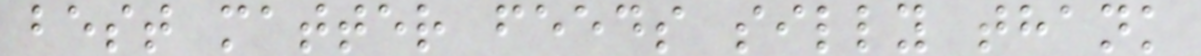best matter feeds silly thank
